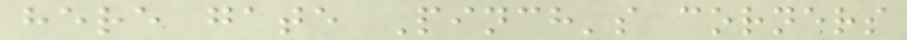here gate Pinch's corners
